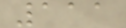111
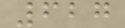627
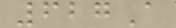627A
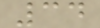34
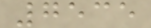7535
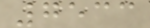7533
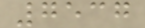7537
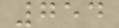754
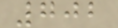702
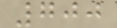700
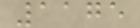1175
